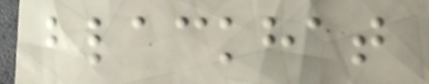blackhat
